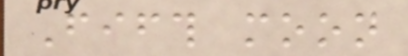Fifth moon
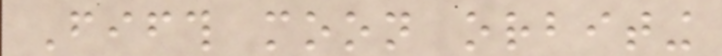Fifth moon orbiting
